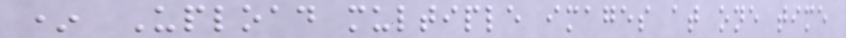* Upload multiple images at one time
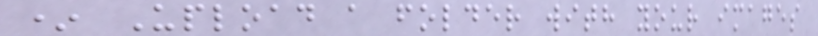* Upload a folder with your images
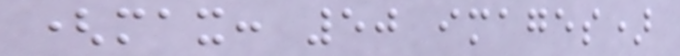(max: 50 images)
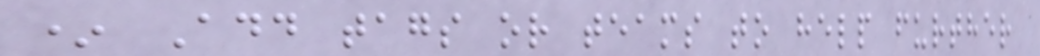* Add tags or teams to help further
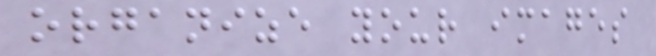organize your images
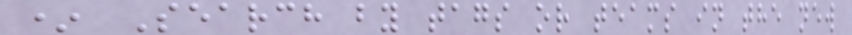* Search by tags or teams in the new
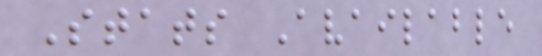Stats Available
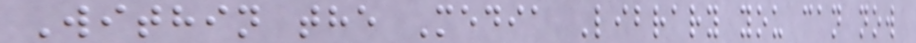Within the Media Library you can now
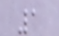1
